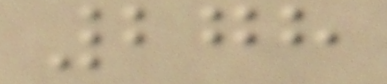278
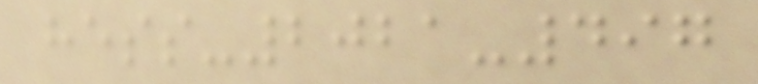hess-2021-497
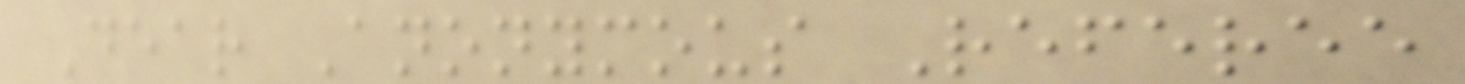Dear Anonymous Referee
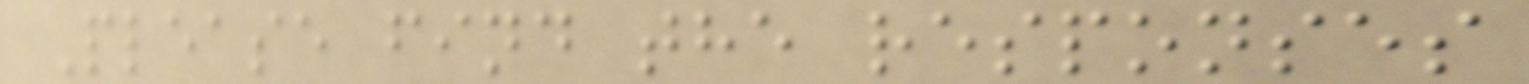Please find the responses
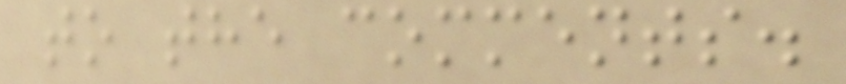to the comments.
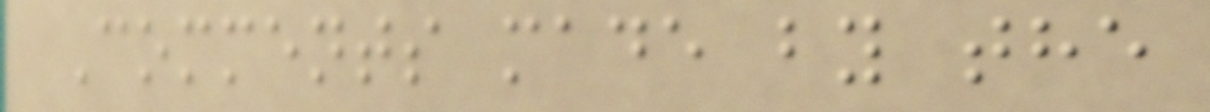Comments made by the
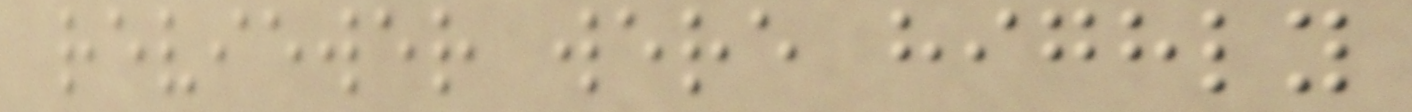reviewer were highly
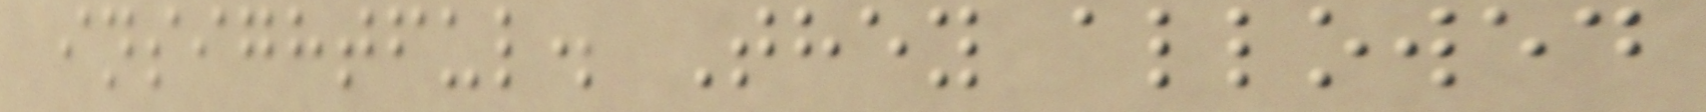insightful. They allowed
